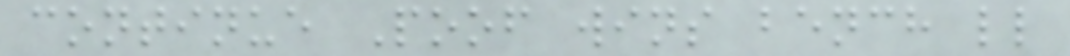continue Poof wins bench ll
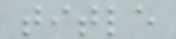title
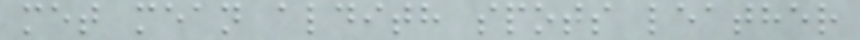met mean aldith spots leather
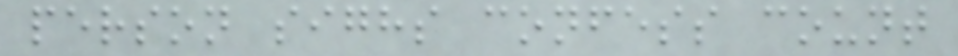person sighs confess count
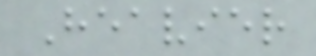Heavier
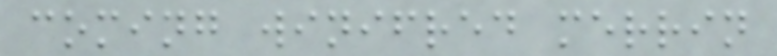coming winifred merrin
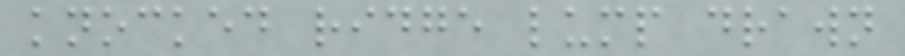knocked ridge lump drawn
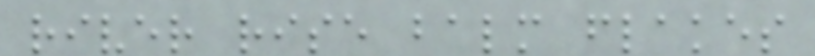river rise balm flakes
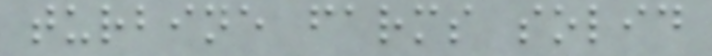turbine farms solid
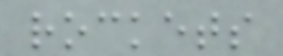rockets
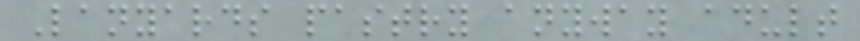Lanyards pastry anyway adult
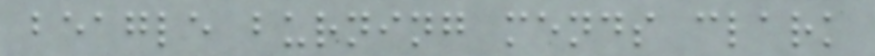beagle burning mends clark
